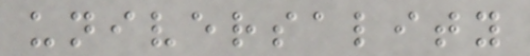universality
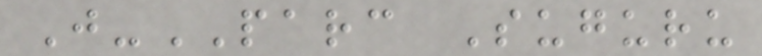J-PARC Suguru
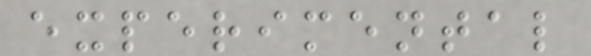experimental
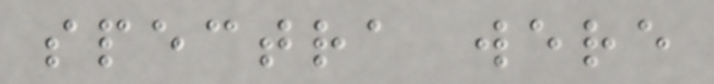spectra were
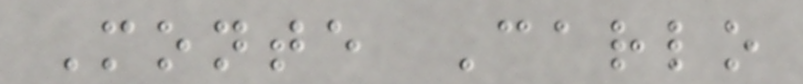Monte Carlo
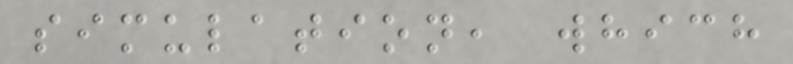simulation, which
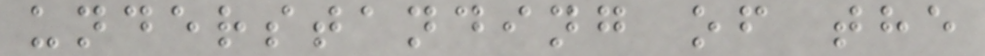understanding of the
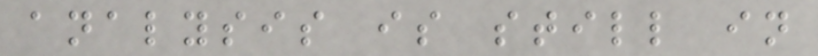analysis is still in
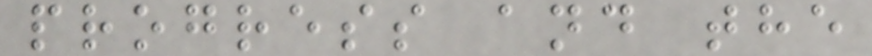progress and the
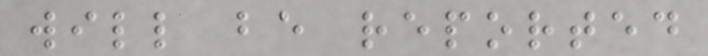will be reported
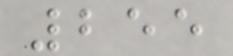255
